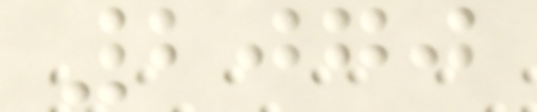2070
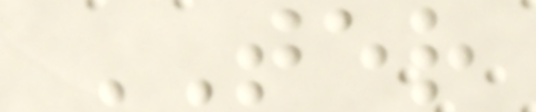TER
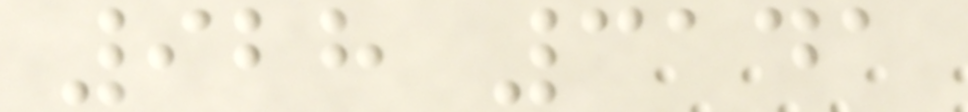928 3141
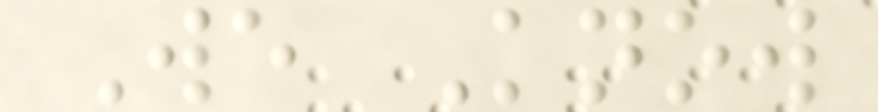We Know
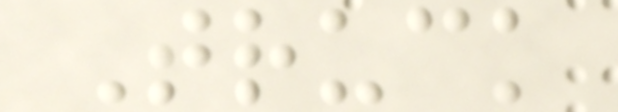Truck
